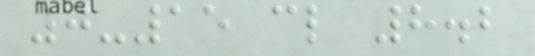0-15 cl 8.2
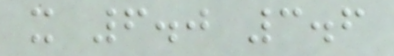x 6.0 3.6
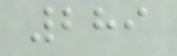289
